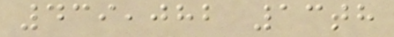439,082 13th
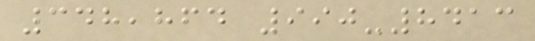348,864 990-8413
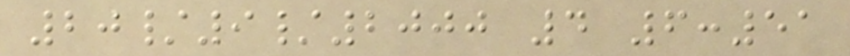20/9/2000 4 6:51
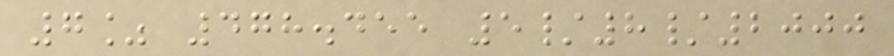7% 478.455 5/8/2000
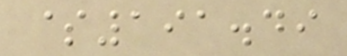$191.49
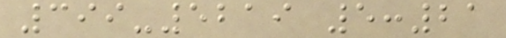399-5219 5:21
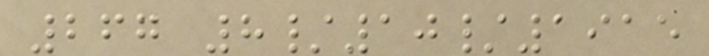267 8/10/1915
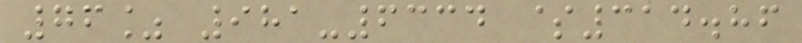76% 981-6334 $314.86
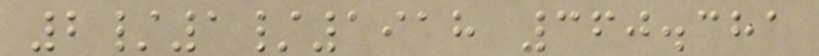2/1/1918 360.381
